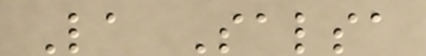La Salsa
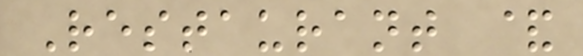Restaurant &
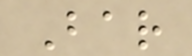Bar
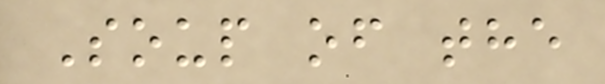Soup of the
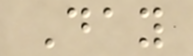Day
